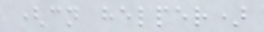(cn helper)
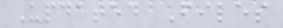Updated Files
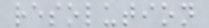resolution
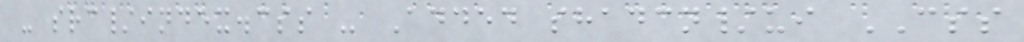- src/index.css - Added shadcn/ui CSS
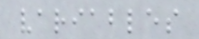variables
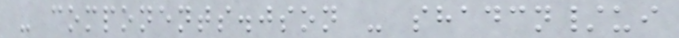- components.json - shadcn/ui
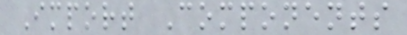Import Components
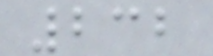232
